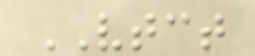VTCT
